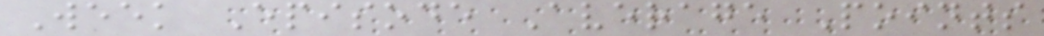Week Episode Average Points
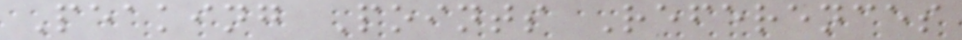Peaking Points References
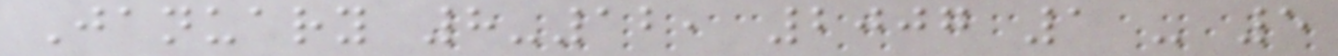January 8-12, 2007 1 - 5
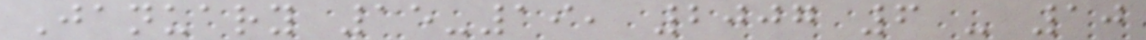January 15-19, 2007 6 - 10
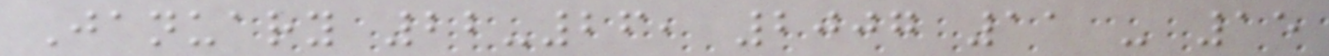January 22-26, 2007 11 - 15
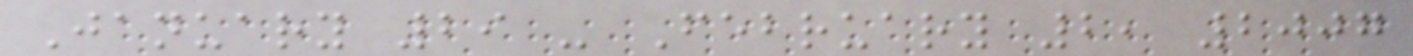January 29 - February 2, 2007
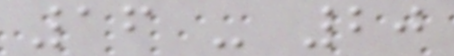16 - 20
